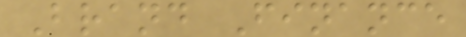Brand Finance
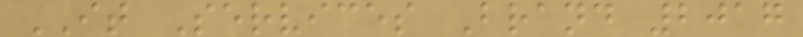IT Services Brand 2017
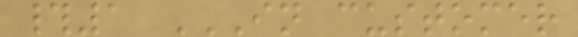#1 IN CUSTOMER
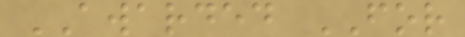AWARDED FOR
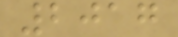2017
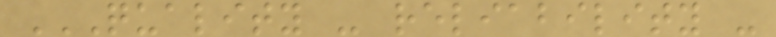QUALITY - RELIABILITY -
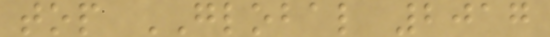top GLOBAL 2017
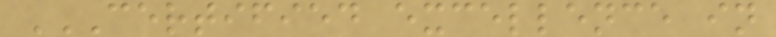CERTIFIED EXCELLENCE IN
